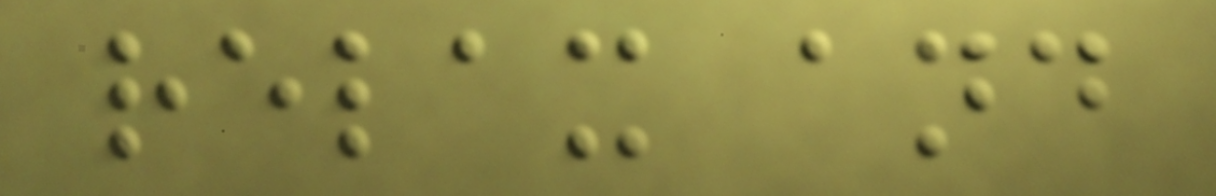relax and
